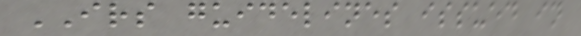IRS guidelines issued in
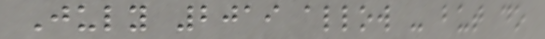July 2019 allow - but do
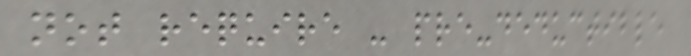not require - pre-deductible
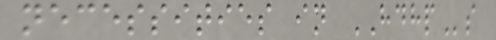necessities in HDHPs
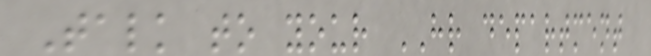Talk to your HR department
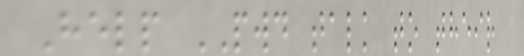Help PWD talk to their
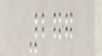277
